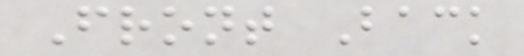Front Back
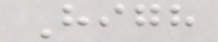High
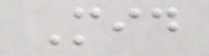Mid
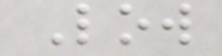Low
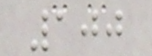100
